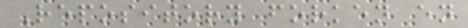Repository forken en
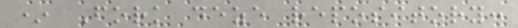* Fork deze repository:
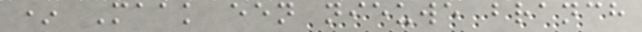* Maak een nieuwe branch
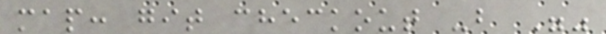map: git checkout -b ""
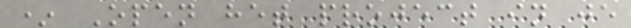* Open het project in je
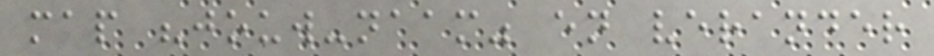map "jouw-naam" en verander
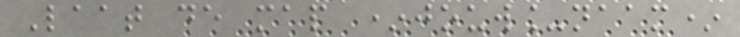Laat de map *jouw_naam*
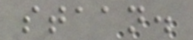staan.
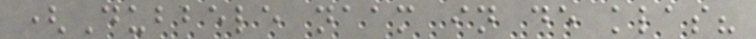(Dubbele naam in de klas?
